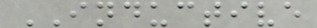INDUCTIVE
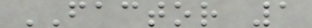FACTOR 1
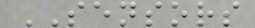SENSORS
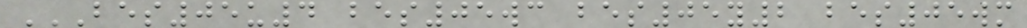BES05U4 BES05WC BES05Y2 BES05WM
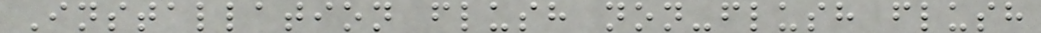Installation flush non-flush flush
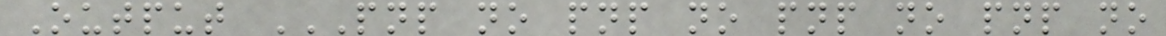Output PNP NO PNP NO PNP NO PNP NO
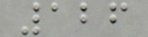126
